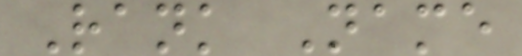Rank Name
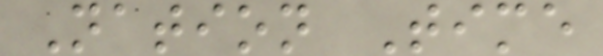Nation Time
